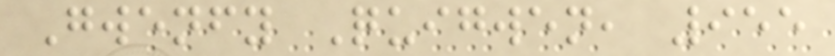Gwenfy Quigwen, 955
